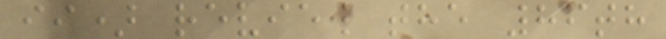ii) review the 86th
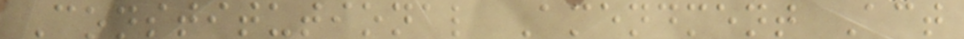Constitutional Amendment Act
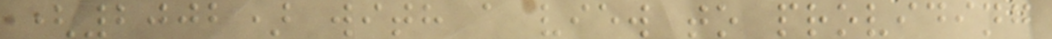(2002) with a view to providing
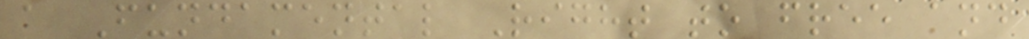a Fundamental Right to free and
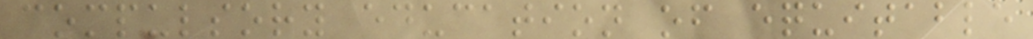compulsory education of equitable
